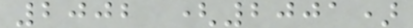2002 (2001)
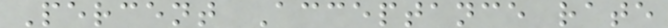Percent Acceptance rate
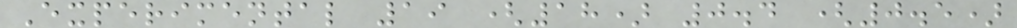Experimental 19 (18) 0.4 (0.5)
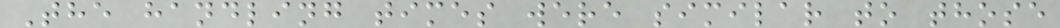The handling times were similar to those
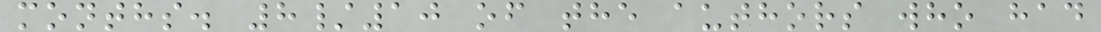months. 8/10 of the authors who had
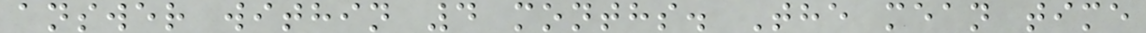answer within 4 months. The mean time
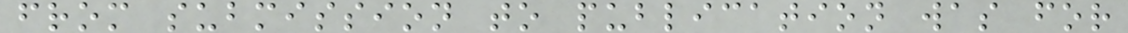from submission to publication was for
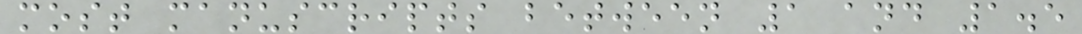most manuscripts between 1 and 1.5
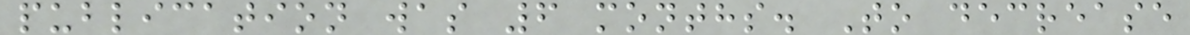publication was 6 months. To decrease
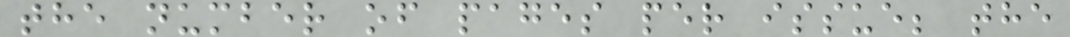the number of pages per issue; the
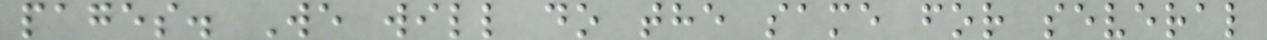pages. We will do the same for several
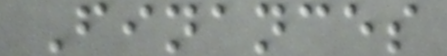Finances
